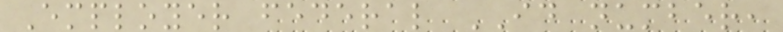Employer federal ID number,
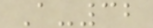A-32
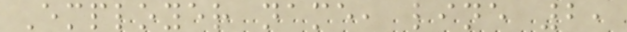Employer name, line 2,
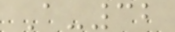A-32
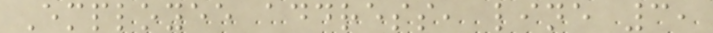Employee address, line 3,
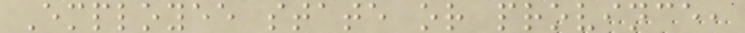Employee state or province,
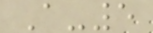A-5
